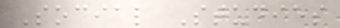Social Studies
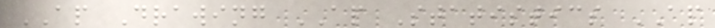AP Drawing AP Statistics AP
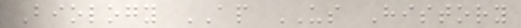Biology AP US History
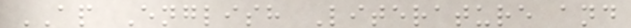AP English Literature and
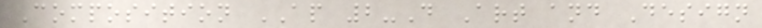Composition AP 2-D Art and Design
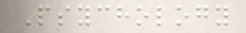Psychology
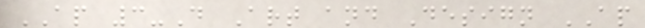AP 3-D Art and Design AP
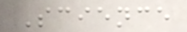Science
